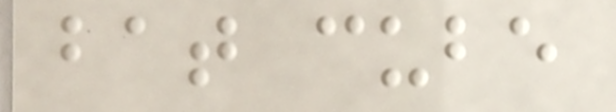bat cube
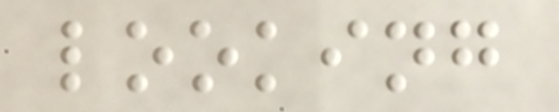looking
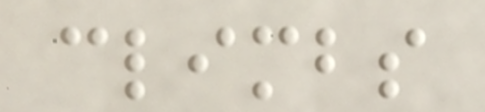climbs
